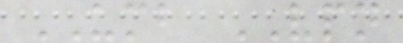UMB VPN
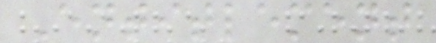Entitlement
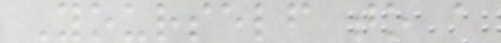Yourself to a
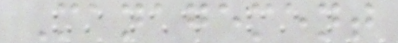Management
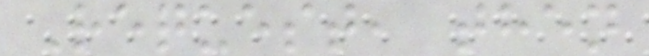Request, then
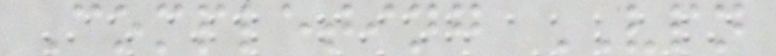Completing VPN
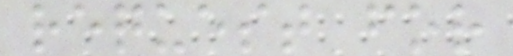request for
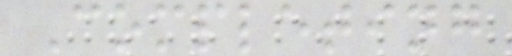Completing
